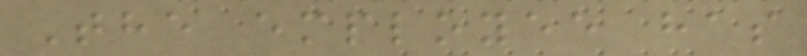The employee has
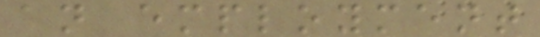an employment
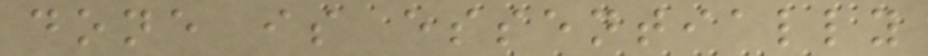done is essentially
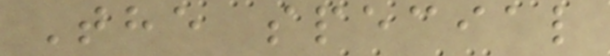The special
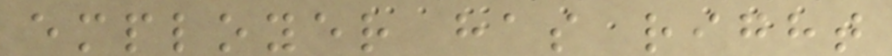employer has right
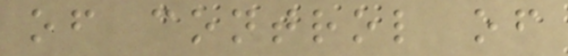of control of
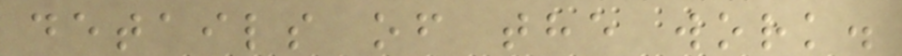details of the work.
